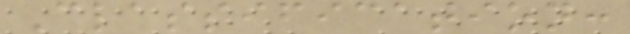Classification:
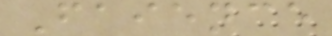Faience
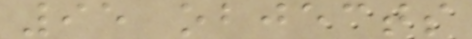95 objects
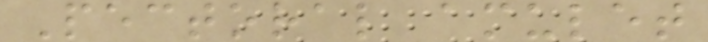Pectoral amulet
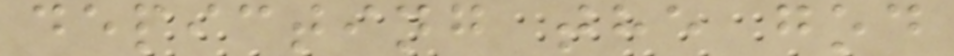depicting the god
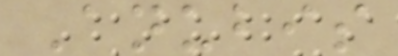Anubis
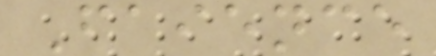Faience
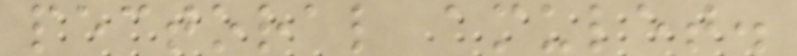pectoral amulet.
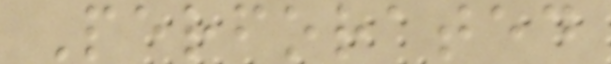Perforated
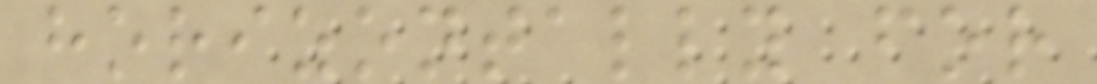horizontally for
